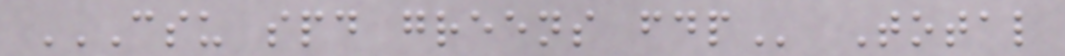CSU SPD GREENS FDP Total
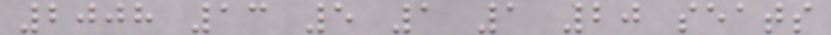2008 13 5 1 1 20 seats
